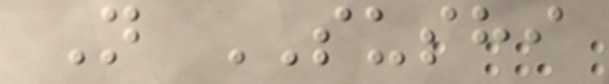N SUSHI
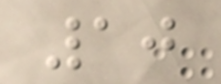10
